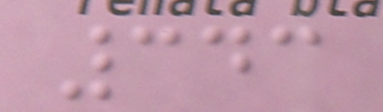343
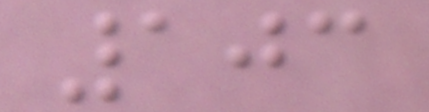103
